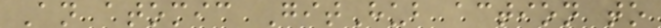An atomic GitHub action to
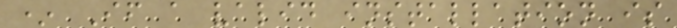* If a valid installation is
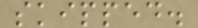skipped.
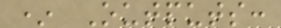* Outputs:
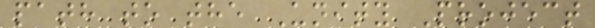path to the Unity Project
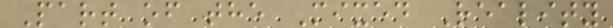Part of the Mixed Reality
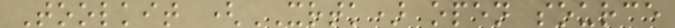Toolkit (XRTK) open source
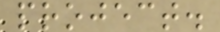project.
